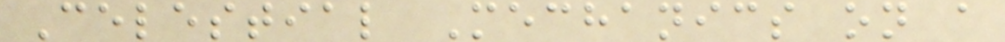Celestial Mechanics on a
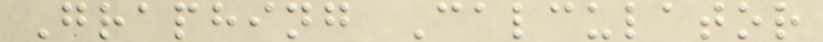Graphing Calculator
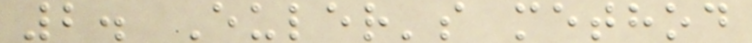2. Euler's method
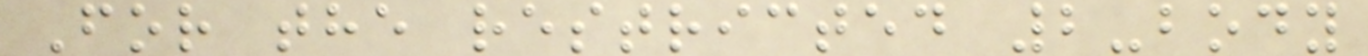For the restricted 2-body
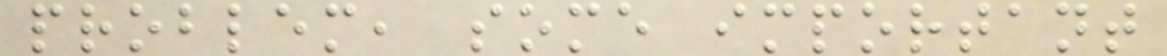problem, some important
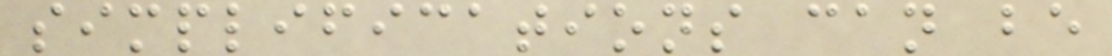simplifications can be
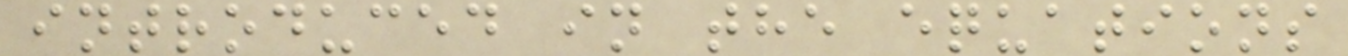introduced in the equations
